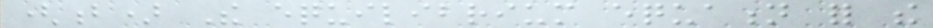(b) The equilibrium equation for the
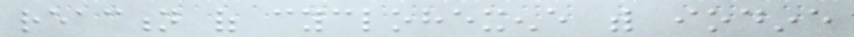reaction of cyclohexene with iodine
